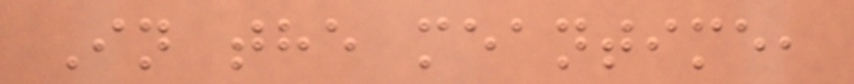In the meantime,
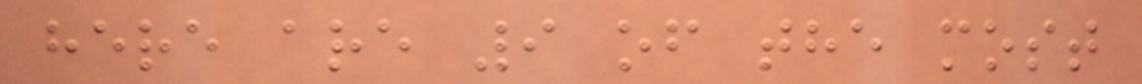here are 9 of the most
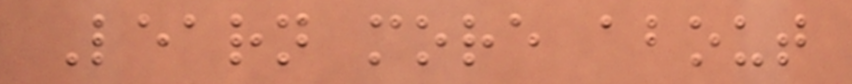Learn more about
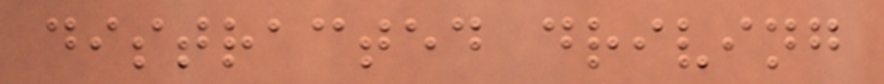distracted driving
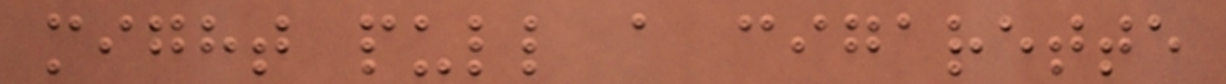might pull a cigarette
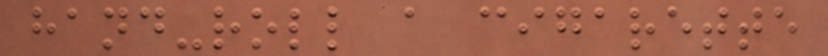hand-roll a cigarette
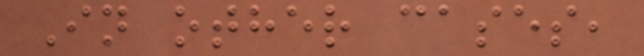In other cases,
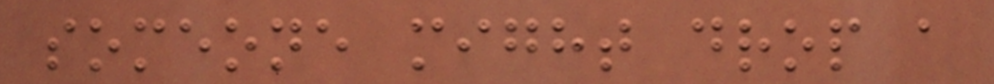someone might drop a
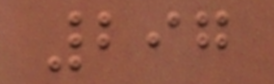297
